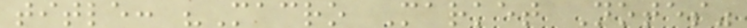title: "Macro Market Notes"
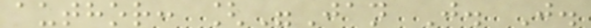author: ["Jan J. J.
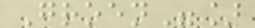Groen"]
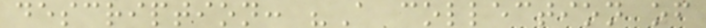description: "A collection of
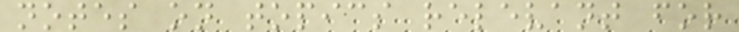notes on topics relevant for
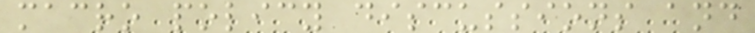macro policy discussions and
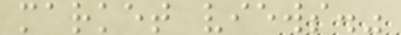market views."
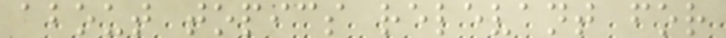about topics relevant for
